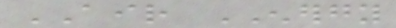AIR ENERGY
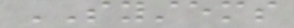SYSTEMS
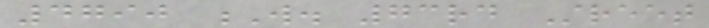4790 W. 73rd Street
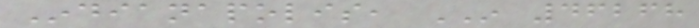Indianapolis, IN 46268
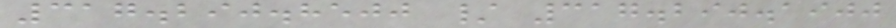317.290.8500 / 317.290.1900
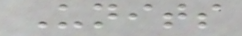Units
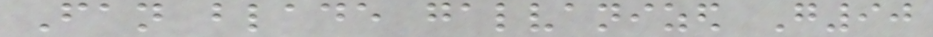Fan blade galvanized G90
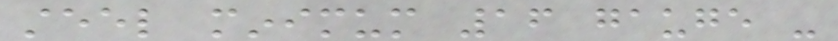steel minimum 16 gauge -
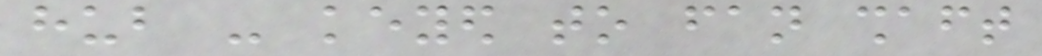hub - keyed to fan shaft
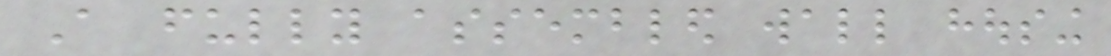A fully assembled wall housing
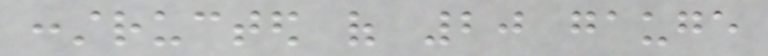constructed of 20 gauge
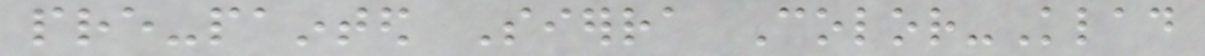pre-painted Sierra Color-Klad
